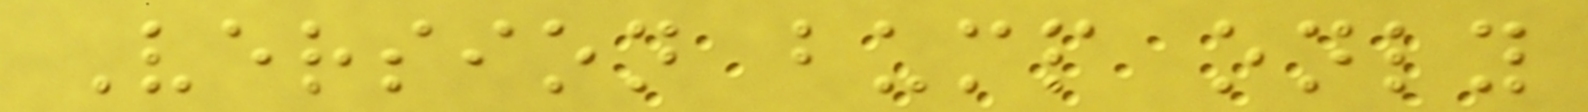Version bump only
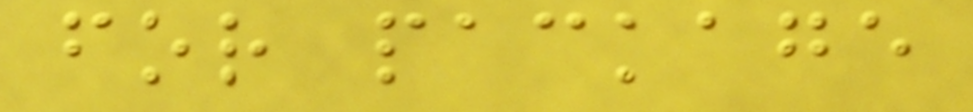for package
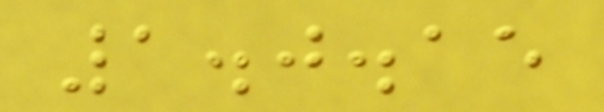1.0.15
